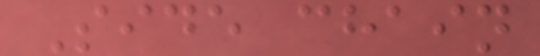Side chain
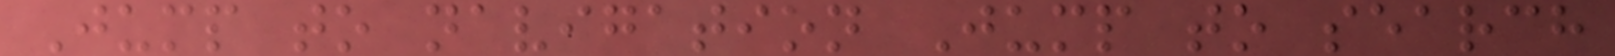Jump to navigation Jump to search
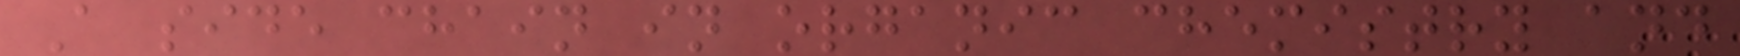A side chain in organic chemistry and
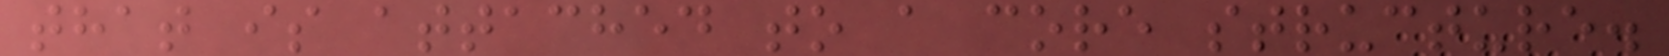that is attached to a core structure.
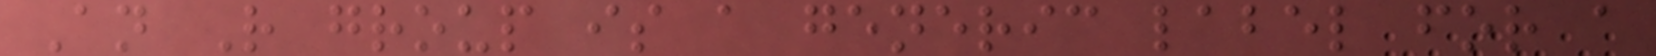An R group is a generic label for a
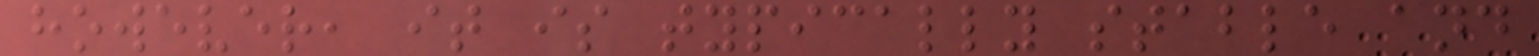however, it is typically stable and
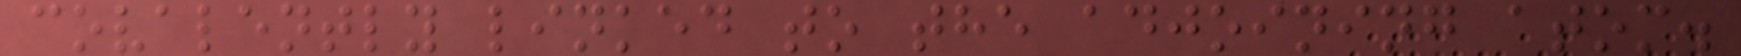covalently linked to the adjoining atom.
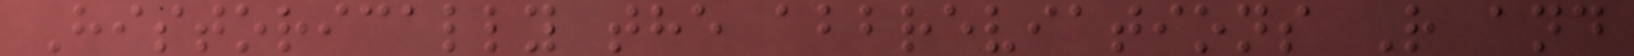Historically the abbreviations R and
